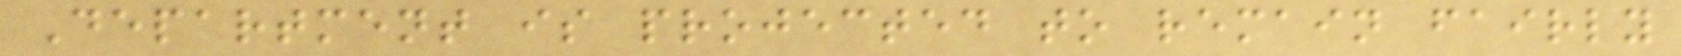Department is projected to remain fairly
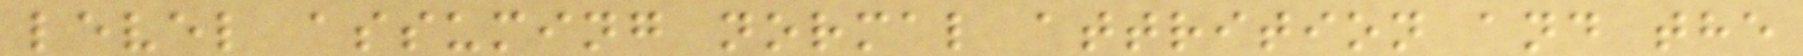level assuming normal attrition and the
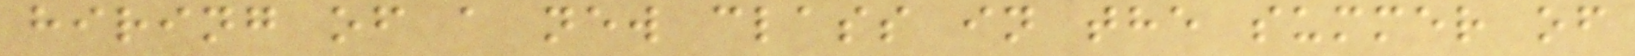hiring of a new class in the summer of
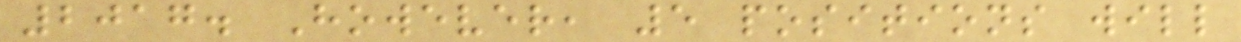2017. However, 5 positions will
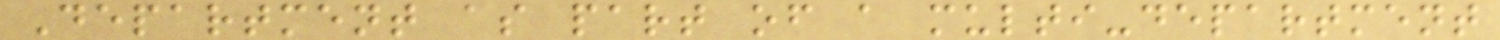Department as part of a multi-department
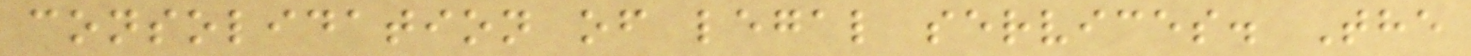consolidation of legal services. The
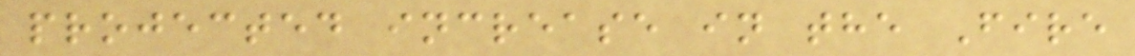projected increase in the Fire
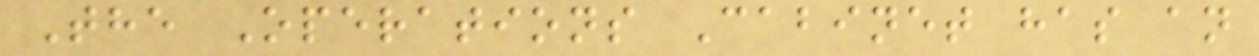The Operations Cabinet has an
